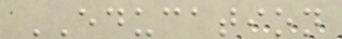EDUCATION
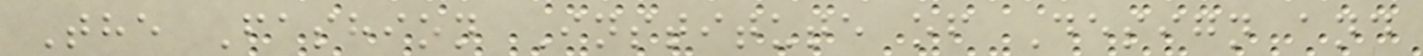The Fashion Institute of Design and
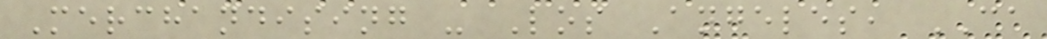Merchandising - Los Angeles, CA
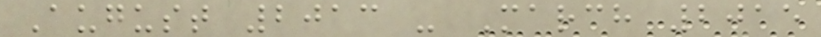August 2013 - March 2015
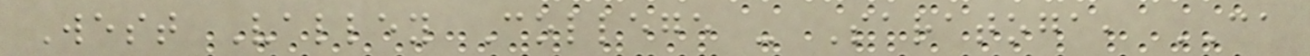West Valley College - Saratoga, CA
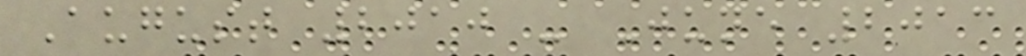August 2010 - June 2013
